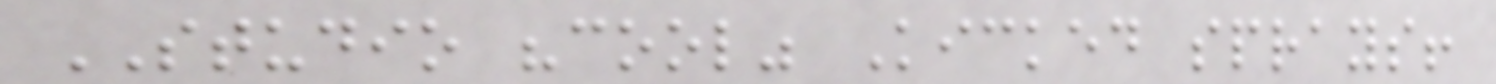STUDIO "cool" Kicked sprays!
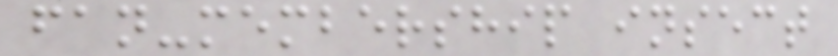fan-membership insect
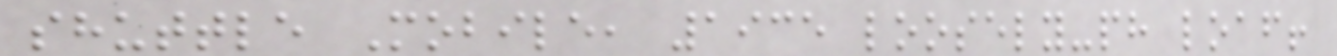shuttle Mobile, 1935 loosely-ph loaf!
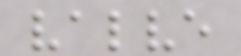valve
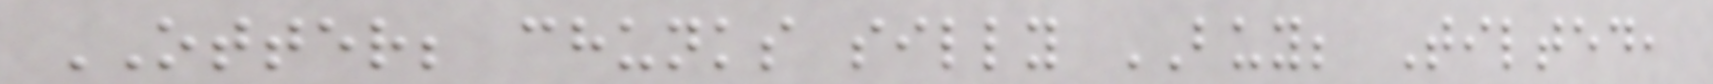OTTER; chunks silly BUY; Tilted,
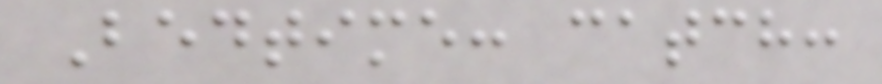Bedtime: catch:
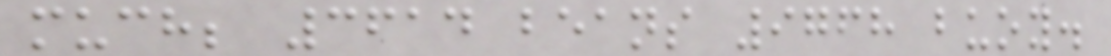much; 3614 beans 9768 buoy.
